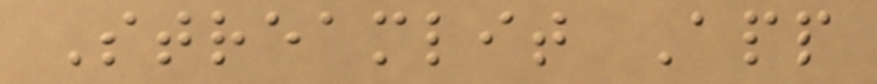Streamlit App
